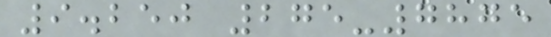9.250 275-7875
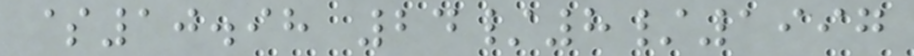$10.98 24/8/1997
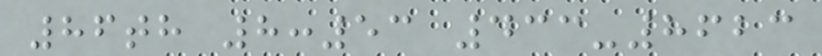86th 8:53 433-8623
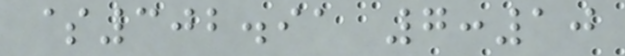$302.91 7:10
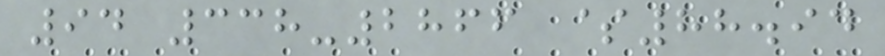94 338-2866 $88.94
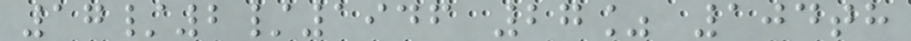17/2/1946 27% 104th
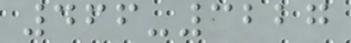466-3227
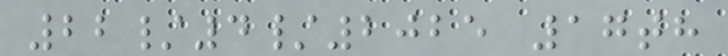22/4/2025 17th
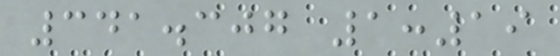341.307 1:19
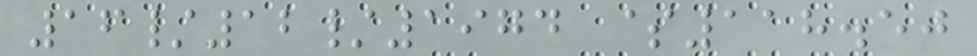16/12/1974 $118.50
